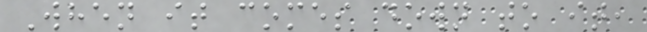When it comes down to it,
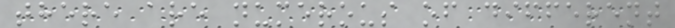there are numerous of different
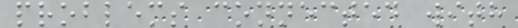problems connected with
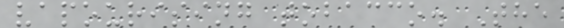vapourising tobacco. The
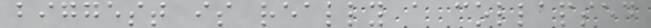biggest is really a collapsed
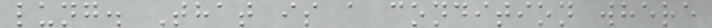lung. That is a condition where
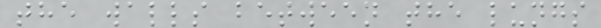the walls between the lungs
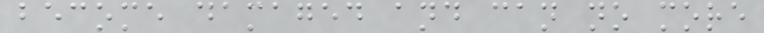become damaged and can no more
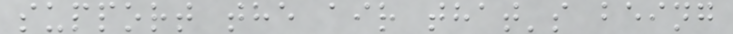support the air that's being
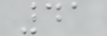41
